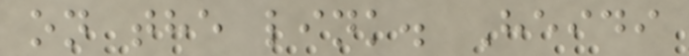on the link. Heidi
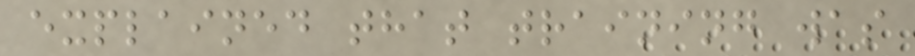explained that training was
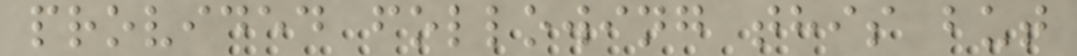provided following this but
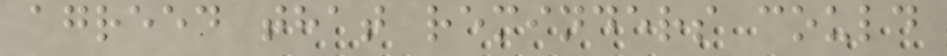agreed that reminders could
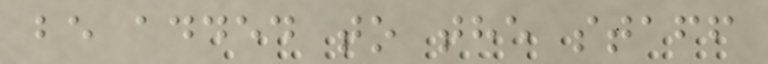be added to the staff
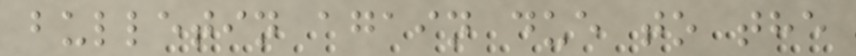bulletin again due to the
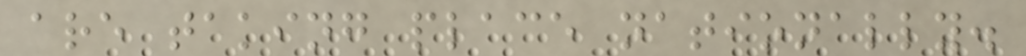are taking place nationally.
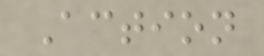Action
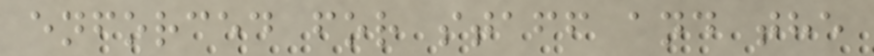enforced for staff and the
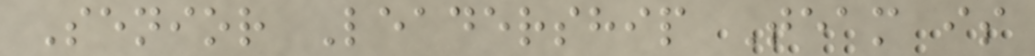Senior Leadership Team is
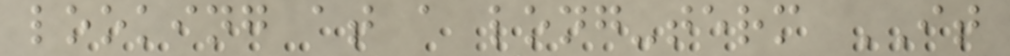looking at a long-term IT
